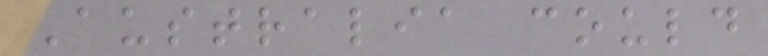Australia could
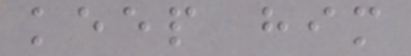keep him
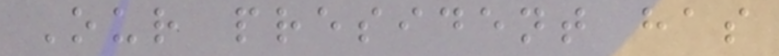Our president has
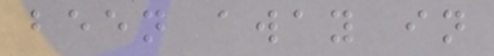been away in
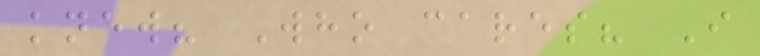knew? Who cares? I
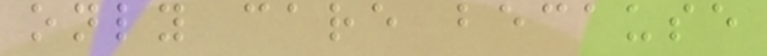only care because
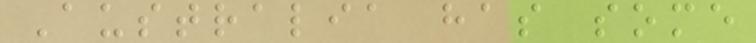Australia has some
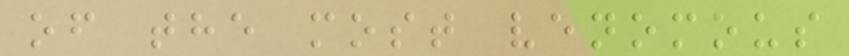of the most venomous
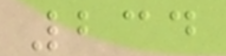234
